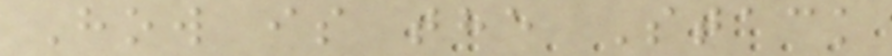How is the Stack
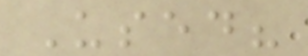Used?
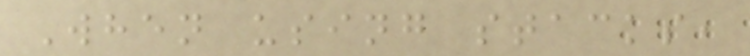When using stacks,
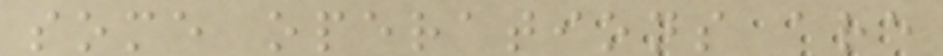some operations are
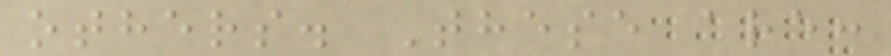others. These are:
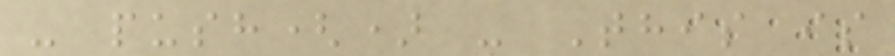- push() - This is
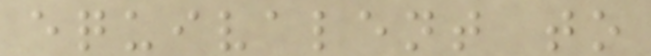equivalent to
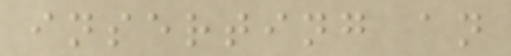inserting an
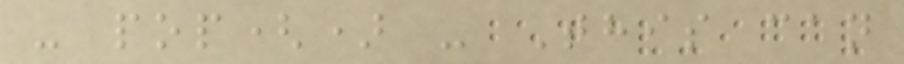- pop() - This can
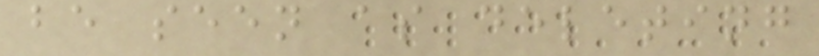be seen as deleting
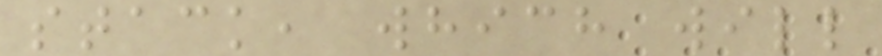stack, which will
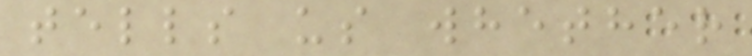tells us whether
